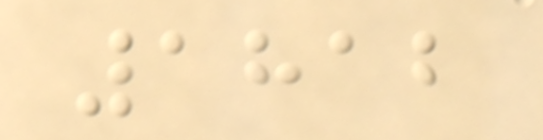1812
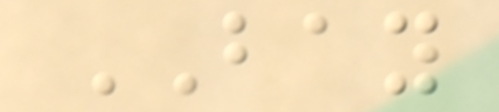BAY
